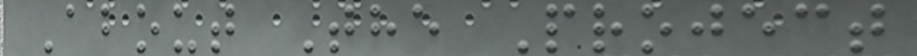About The Project
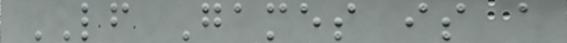LF Games is a
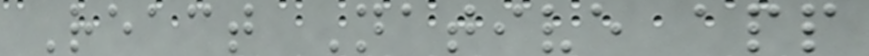React Native app
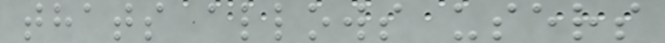thats allows users
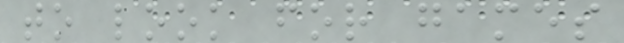to look for games
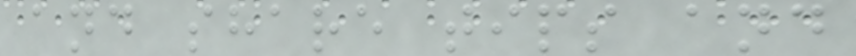and share tips and
